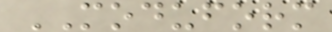MODUFORM
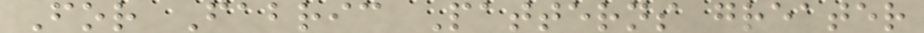For Fabric Patterns greater
